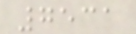7531
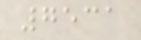7531
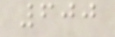600
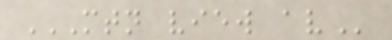MTN VIEW AV
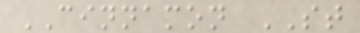CINNAMON ST
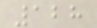128
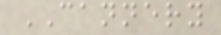CANNERY
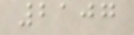2107
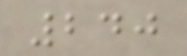240
